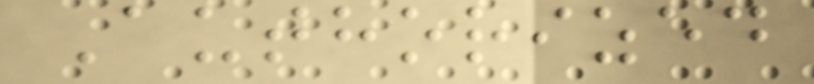Authorized
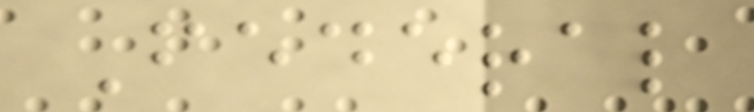Federal
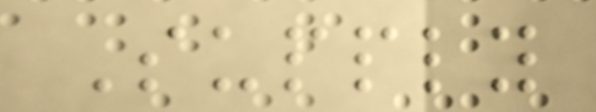Supply
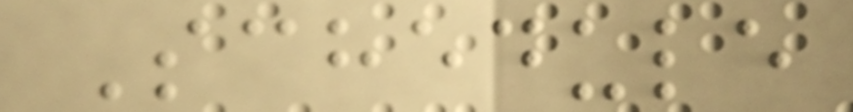Schedule
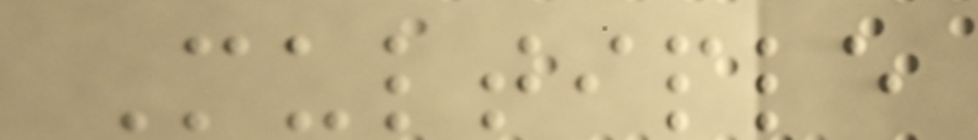Multiple
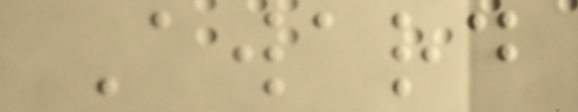Award
